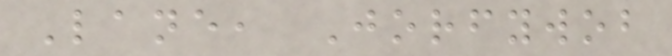Lane, Jorfywob
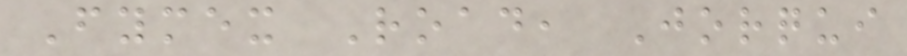Fymex Road, Jorqui
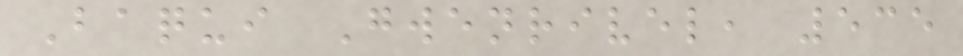Baqui Gwenrivel, 535
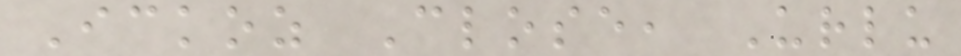Ickoz Close, Urlu
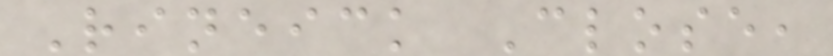Rineick Close,
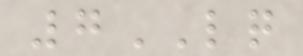7LQ
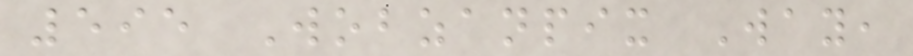595 Wobzanpix Way,
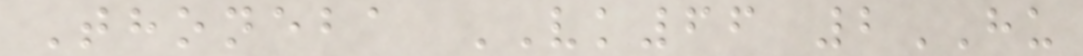Thoneba VK66 2HU
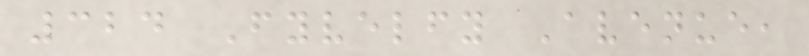324 Fyvelfy Avenue,
